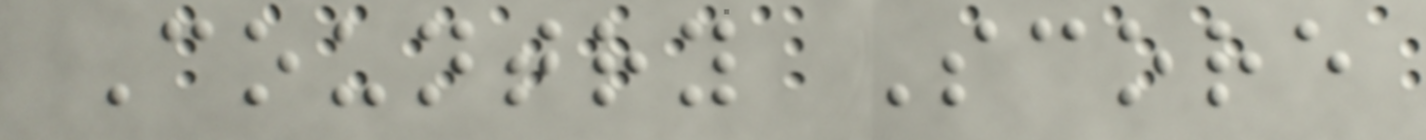Country Score
